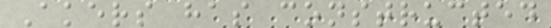Akers has constructed
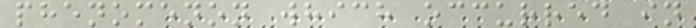phenomenon which occurred in
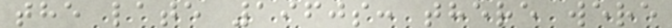the late 1960s: there were
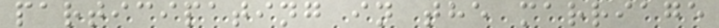participating in the marriage
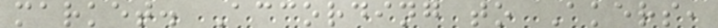market. According to Akers,
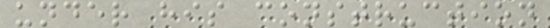under his construction
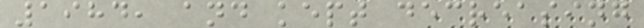1984, and kept decreasing
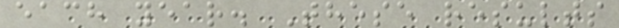each year. These results
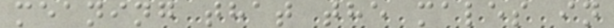meaning that the males in
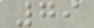79
